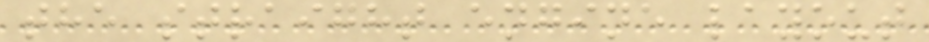the straight engine layout
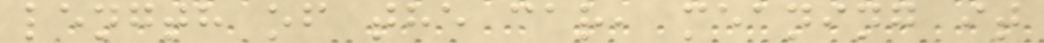length of the car, meaning it
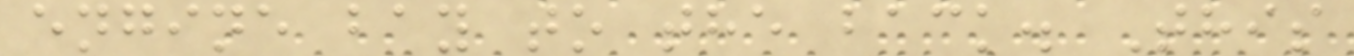engine bay to the back. This
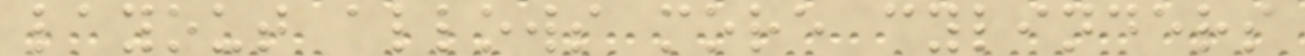layout allows more cylinders
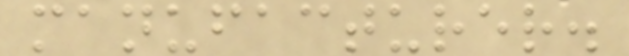manufacturer.
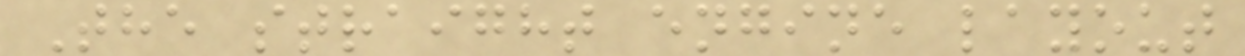The straight engine layout
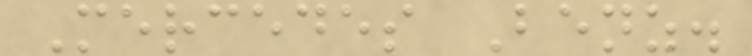Mercedes Benz.
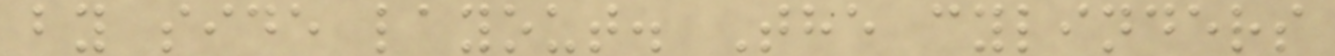by side layout. The cylinders
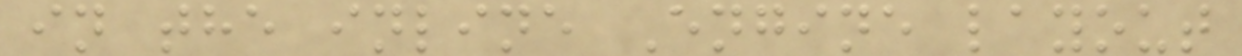in the inline Engine layout
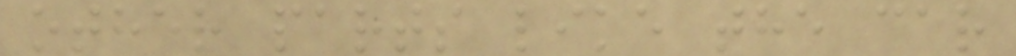other parts like the car
